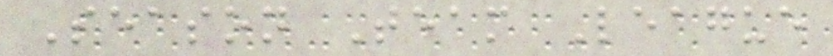Season Team League
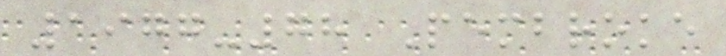1977-78 Pembroke
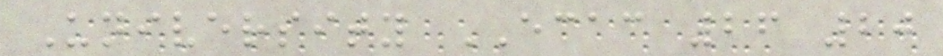University ECAC 26 20
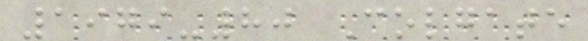1979-80 Colgate
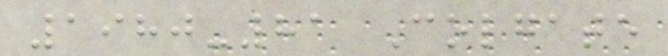1980-81 Colgate
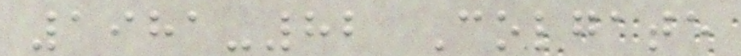1981-82 Colgate
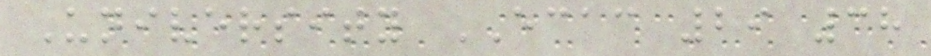University ECAC 29 38
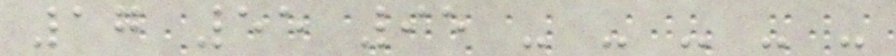17 55 95 - - - - -
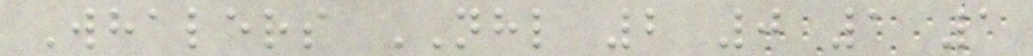Whalers NHL 2 0 1 1
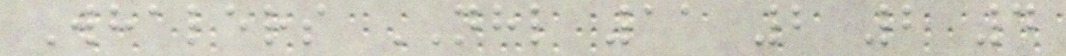Whalers NHL 11 2 2 4
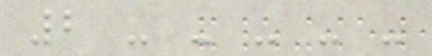2 - - - - -
